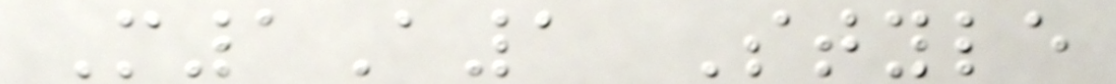M1A1 Style
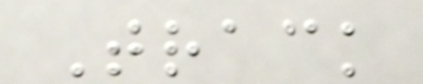Track
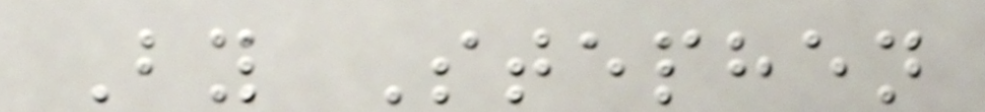By Stephen
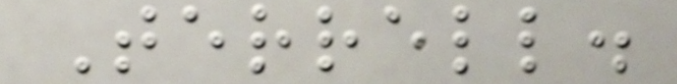Terrell.
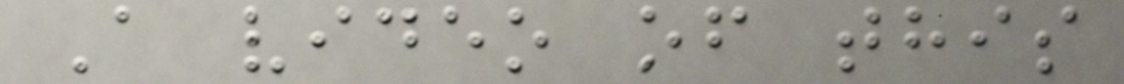A video of this
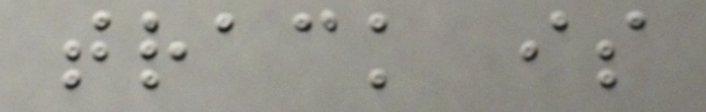track is
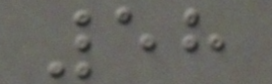58
